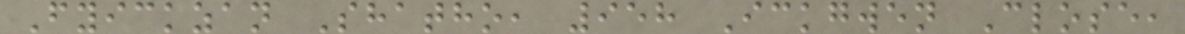Fyickzan Shatho, 958 Ickgwen Close,
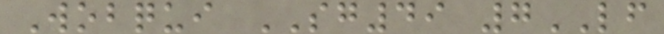Wobqui SG49 7LF
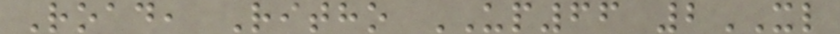Road, Ritho UP66 2XL
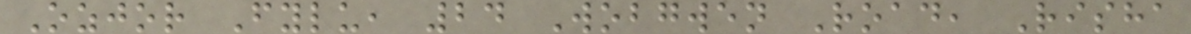Ozjor Fylu, 24 Wobgwen Road, Risha
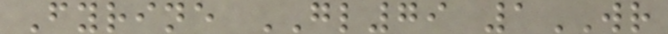Fyrine GL79 1WR
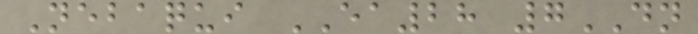Nebaqui EA28 7DN
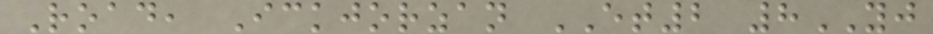Road, Ickjorzan ET2 8YJ
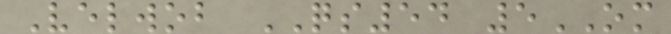Velwob QS54 5OM
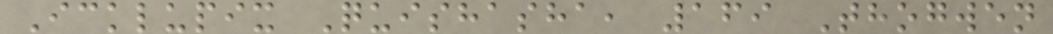Icklupix Quishasha, 169 Thogwen
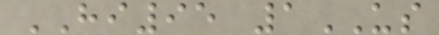HI95 1US
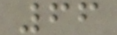66
